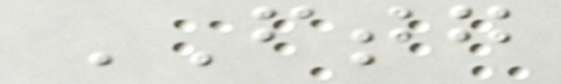FTG
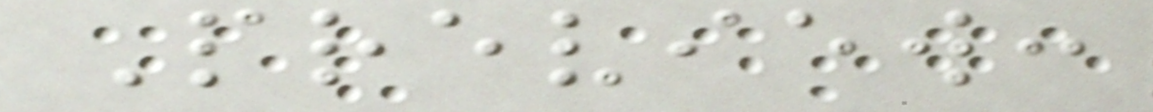Preview:
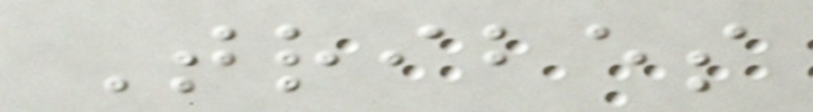Tribes
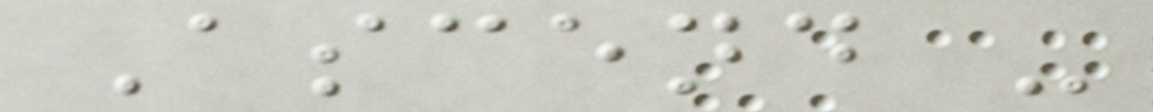Ascend -
